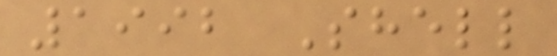1992 Shell
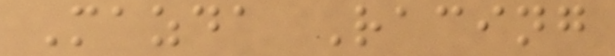Mazda Racing
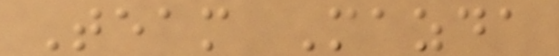Team Mazda
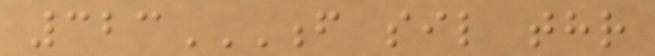323F SIL THR
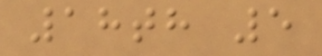18th 5
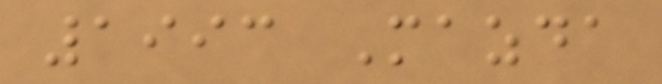1993 Mazda
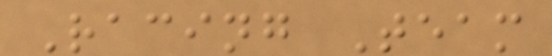Racing Team
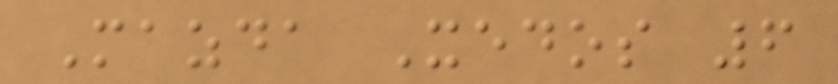Mazda Xedos 6
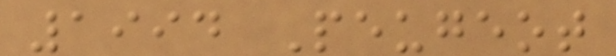1994 Peugeot
